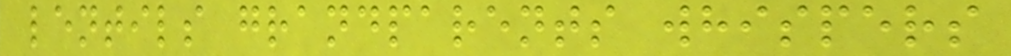lentils grandparents whispers
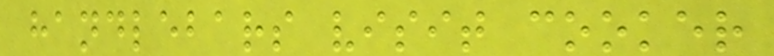handlebars visit cooker
